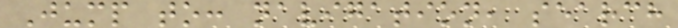Jump to: navigation, search
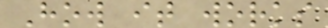How it works
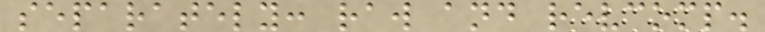separately: raw and revcomp.
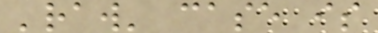'raw' case is
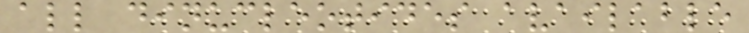all dinucleotides available
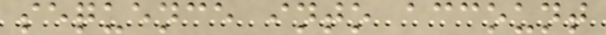sequence into account
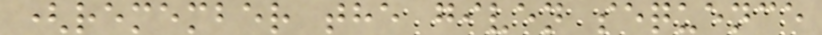(remember the given sequence
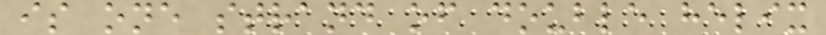is one strand of double helix
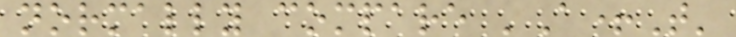normally compare 'A+T'
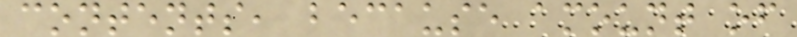contents, because amount of
